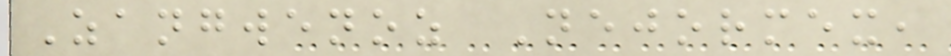Zangwenoz Nejormex,
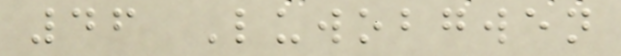46 Luwobgwen
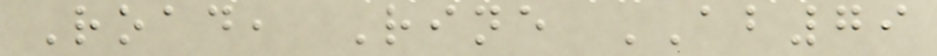Road, Rine AB79
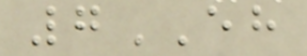7EH
